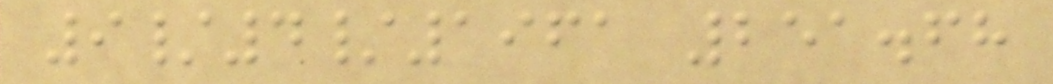9/4/1961 251.68
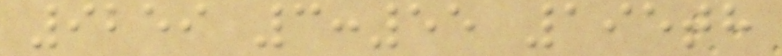9259 3:55 195th
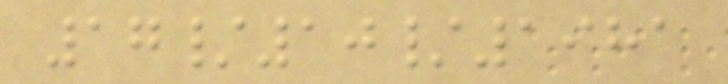17/10/1981
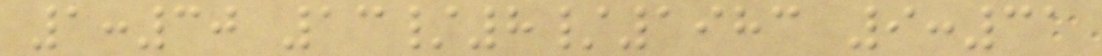1:30 13/8/1983 9:31
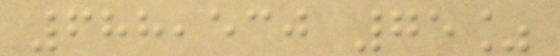688,530 75%
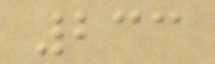233
